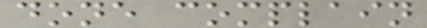done complain
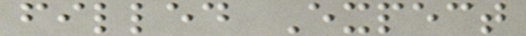filled Expect
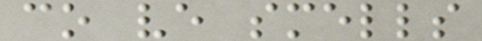co ve smells
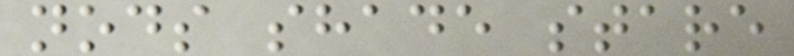nods shade stare
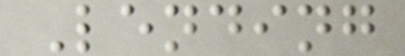Lending
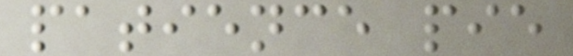patience pie
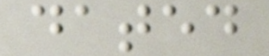dated
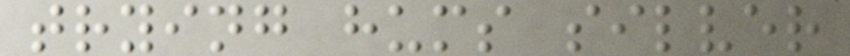trying hums silver
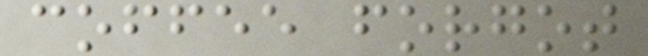coffee forgot
